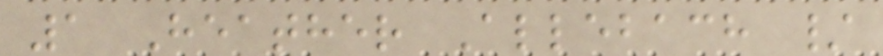1 Heather Allebach /
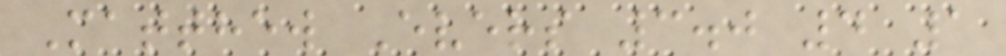Matthew Evers 3.0 4 1
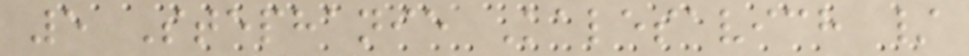5 Stephanie Kalesavich /
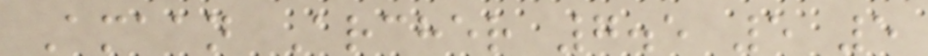Amaan Archer 7.5 5 5
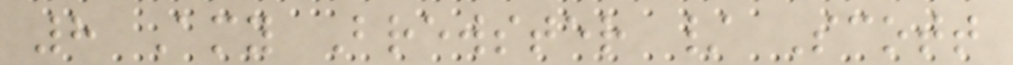8 Amy Brewster / Scott
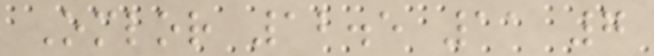Omlor 12.5 11 7
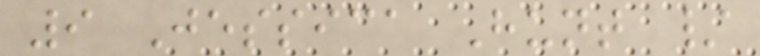9 Jessica Hunt /
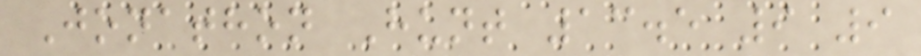Jonathon Hunt 13.5 9 9
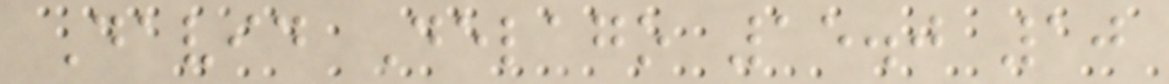David Delago 15.0 10
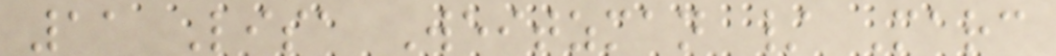11 Lisa Weitzman / Marc
